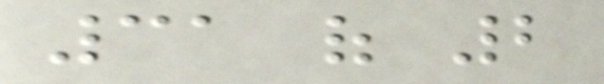31 of 2
